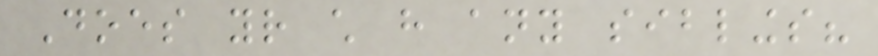Does your child have any siblings?
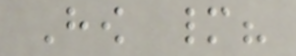How many?
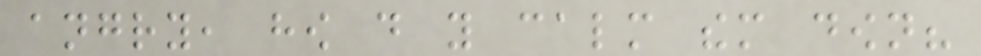angry, how do you calm them down?
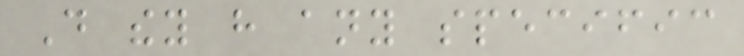Do they have any specific
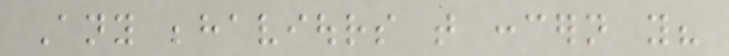Any behaviours that concern you?
